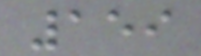159
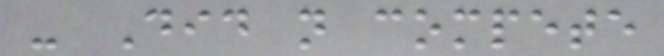- Did not compete
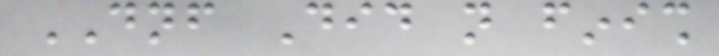DNF Did not finish
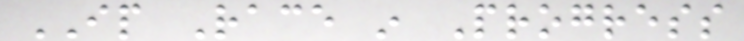IP Race in Progress
